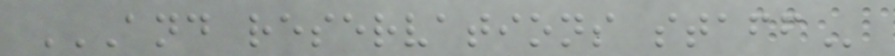AND RESERVATIONS STAFF
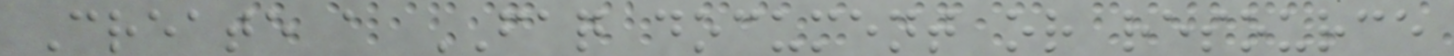Create a FAQ document or resource
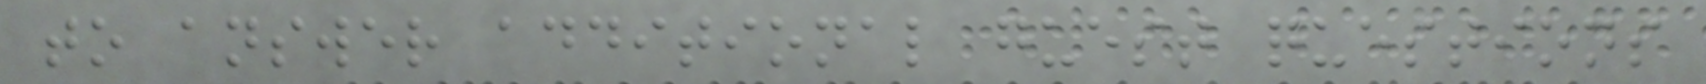to answer additional guest questions
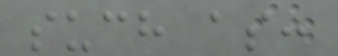such as:
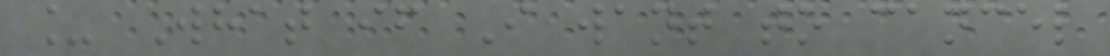_ What if I want to cancel
